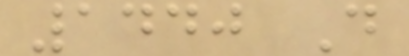1440 D
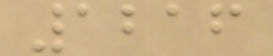1216
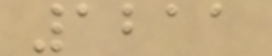1211
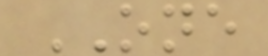ONE
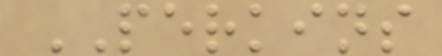PERKINS
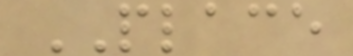PLACE
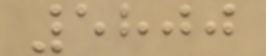5800
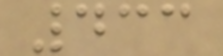433
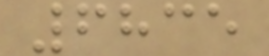6835
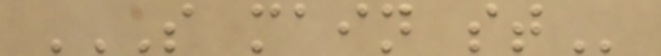S MAIN ST
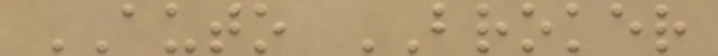AUTO BROKER
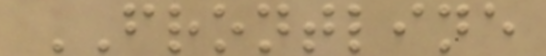FRONTLINE
